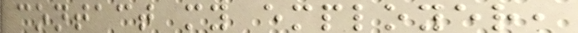contact my employer,
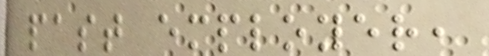past employer,
